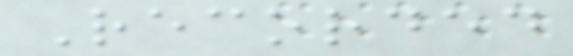Recorded
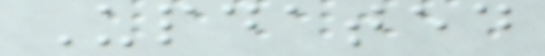Updated
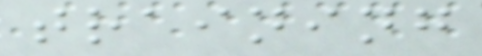training
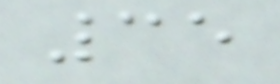35
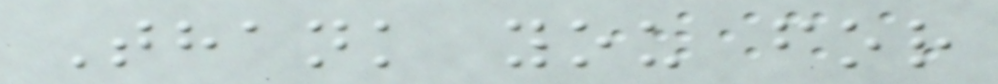Thank you for
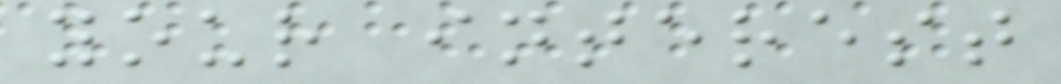your interest
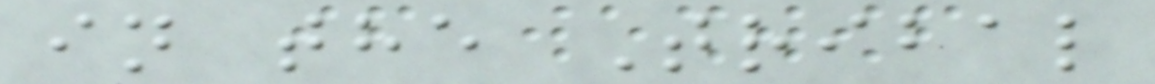in the Tribal
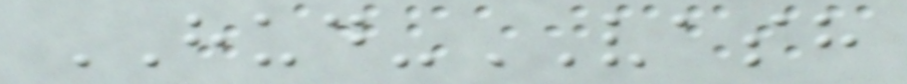HUD-VASH
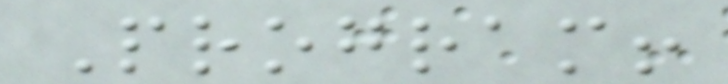Program!
